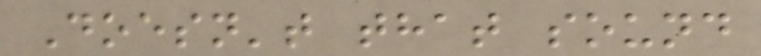Doesn't that sound
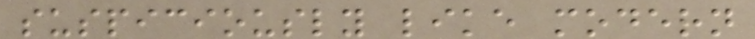suspiciously like modern
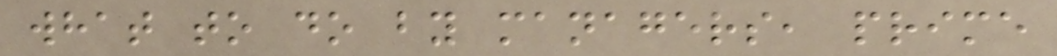what to do by managers, prime
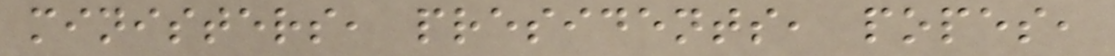ministers, presidents, popes,
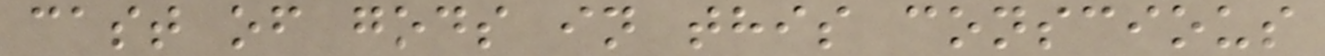cast of gods in this conscious
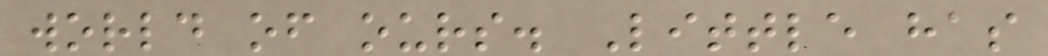world of ours. Little has
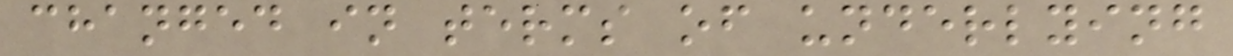changed in terms of underlying
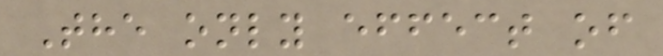The only effect of
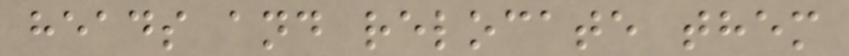heads and relocate them
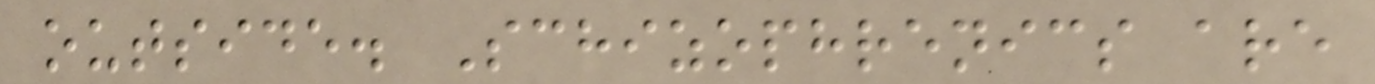outside. Schizophrenics are
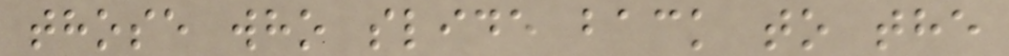those who slide back to the
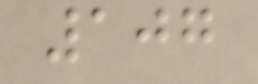107
